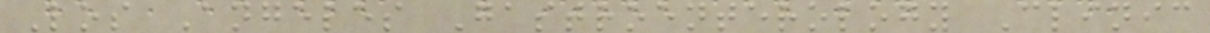Los Angeles Gastroenterology Clinic
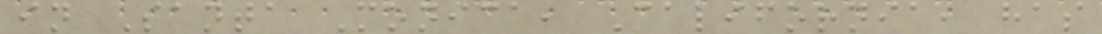in Santa Monica, California, has
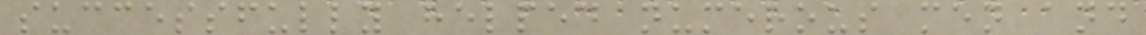successfully helped numerous men and
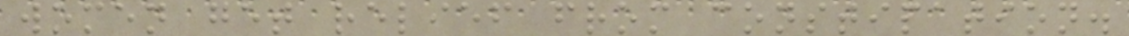women get relief from constipation.
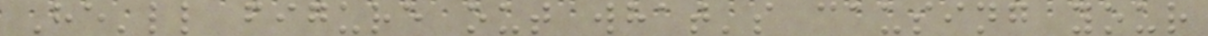He'll figure out what's causing your
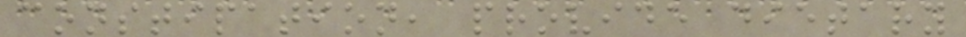constipation, provide dietary
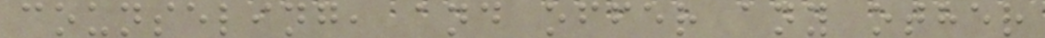counseling, and offer any other
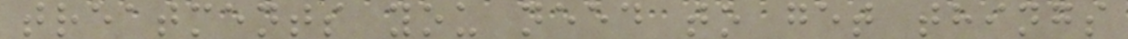treatments you need to get things
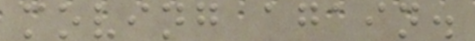moving again.
